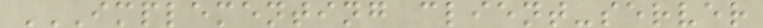IMPLEMENTING CLIENT-SERVER
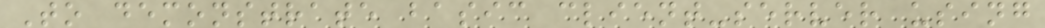To demonstrate basic client-server using
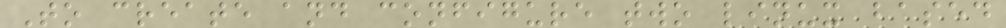To create and configure two linux based
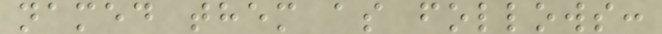named them as follows:
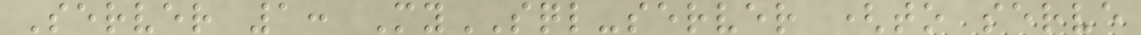Server 1: MySQL-server (to serve
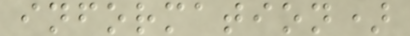information)
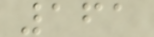161
